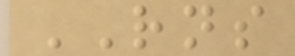RNS
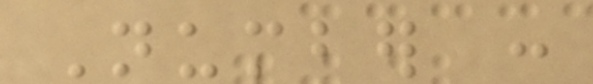Number :
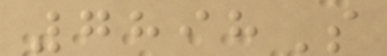7898S
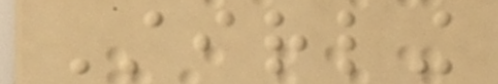Stirling
